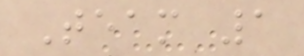Team 1
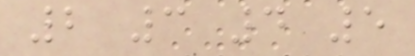2 3 4 5
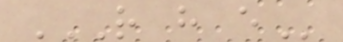R H E
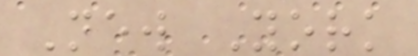New York
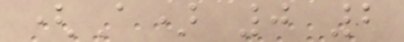(A) 0 2
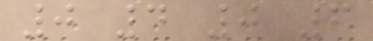0 4 0 6
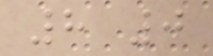8 0
